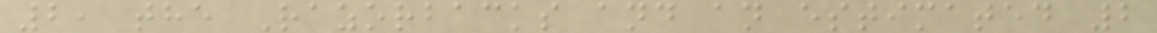2, the Razorbacks and an estimated 2
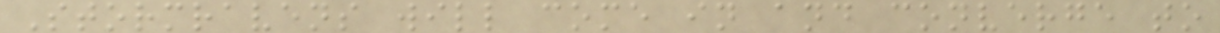Stormravens will come in and converge to
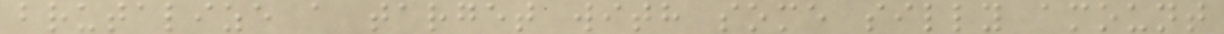brutalize a target with some silly amount
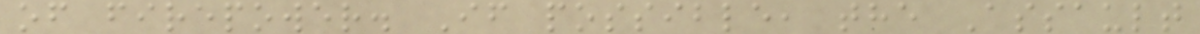of firepower. If possible, the Assault
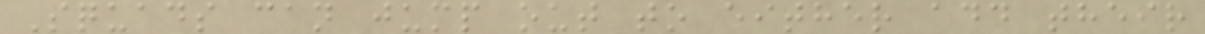Squads can jump out to either add their
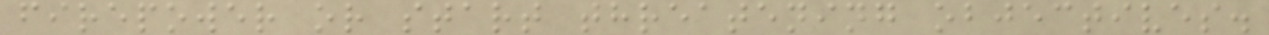firepower or start threatening objectives.
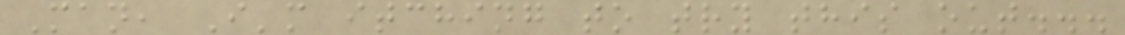Man, I'm itching to try this out...
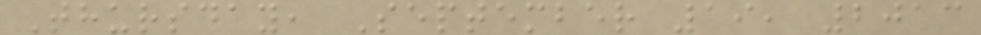Thursday, September 19, 2013
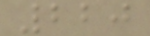220
